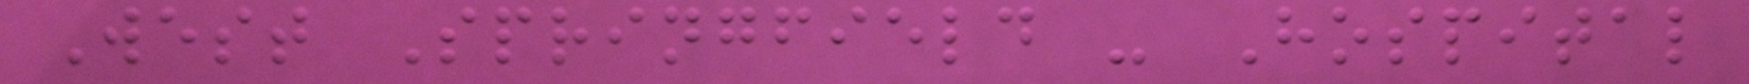West Springfield - Hospital
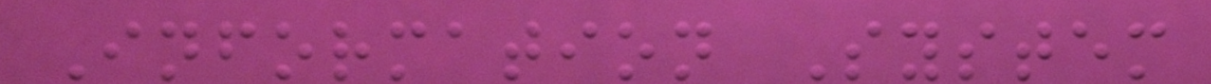Information System
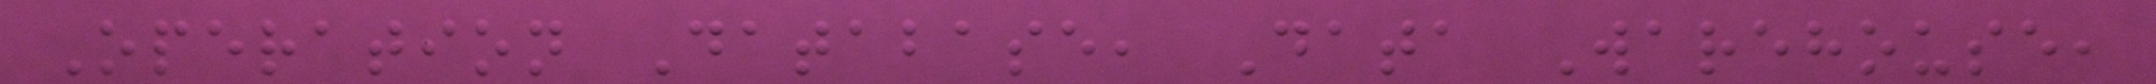Operation Database, Data Warehouse,
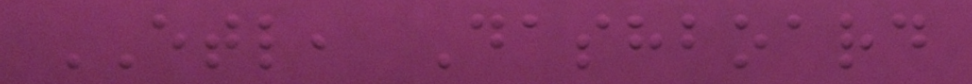ETL, Dashboard
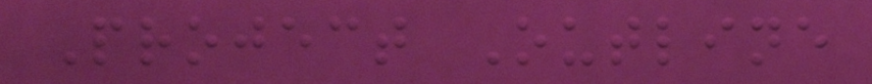Project Outline
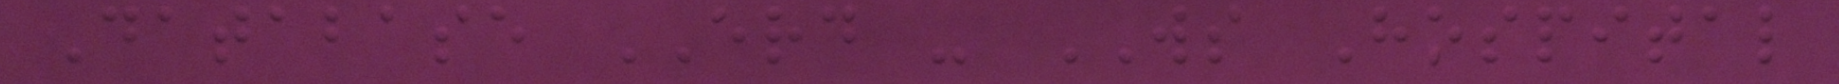Database ERD - WS Hospital
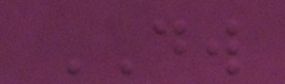DW
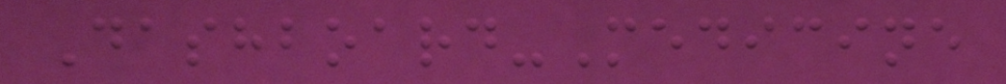Dashboard-Medicine
